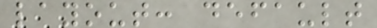layout: default
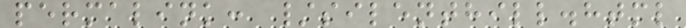permalink: /silenthill.html
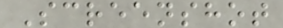Screenshot
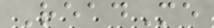ReadMe
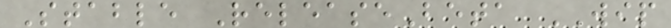Stable ReleaseBeta WIP
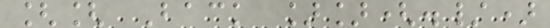[[ Back ]](./)
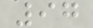97
